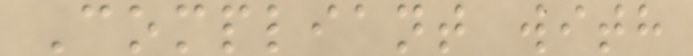Compliant with
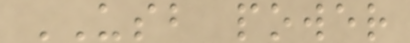USB power
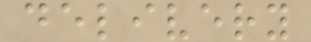delivery
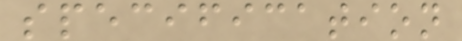specification
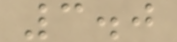3.0
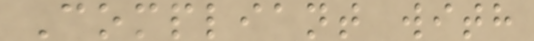Compliant with
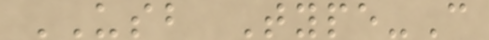USB Type-C
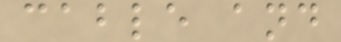cable and
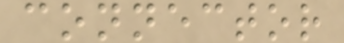connector
